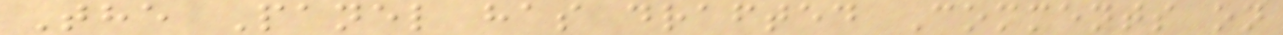The Panel has drafted Comments on
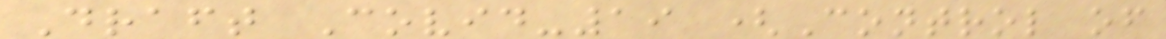Draft Covid-19 (Control of
